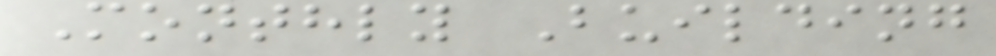Monthly Building
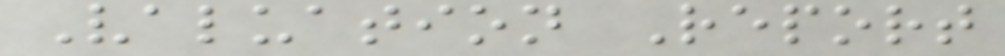Valuation Report
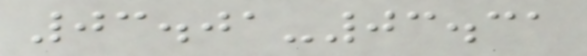03.01-03.31
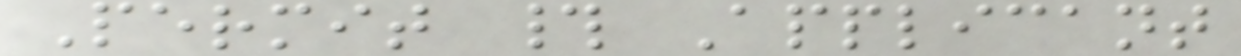Permit # Applicant
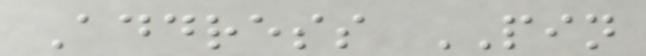Address PIN
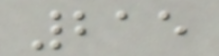215
